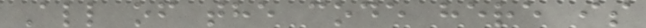All of the code here is
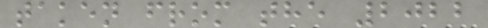taken from the 2022
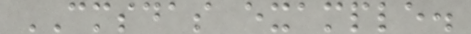CMSDAS example.
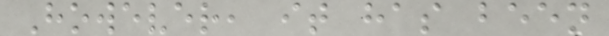However, it has been
